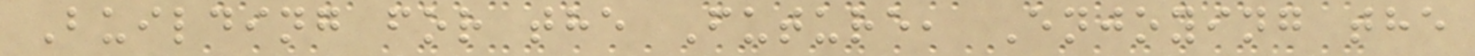Building for the Future, Enjoying the
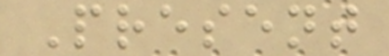Present
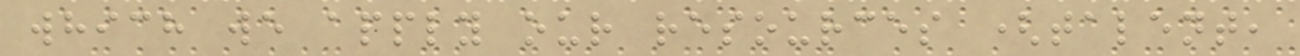which we apply our resources (talent,
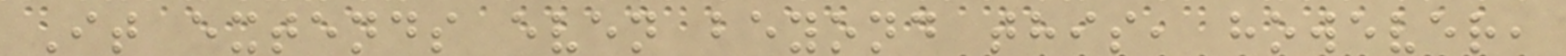It extends even beyond this, however,
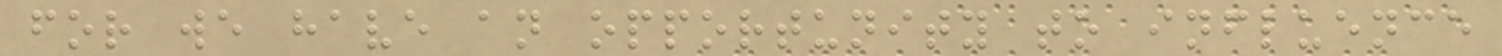for we have an opportunity to influence
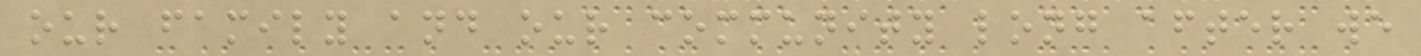our family and our community long after we
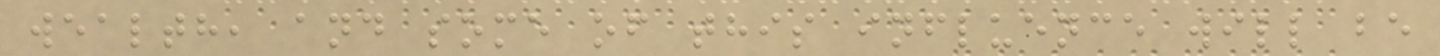wealth, and some of this influence will be
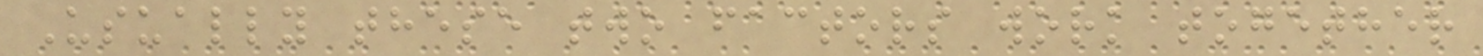Usually these two factors work together
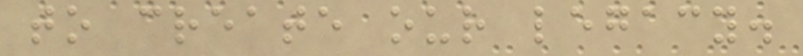to create our legacy.
